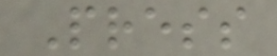Press
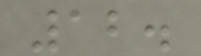12.
